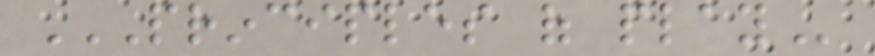PRINCIPLES OF PLAY
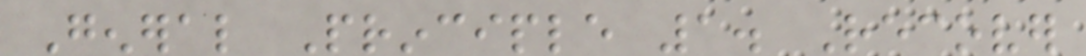General Principle 1. Recover
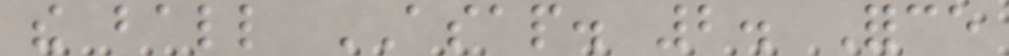the ball ASAP. 2. Force
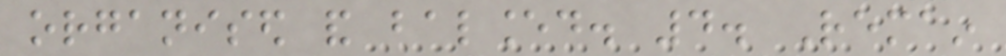organised and balanced. 4. Remain
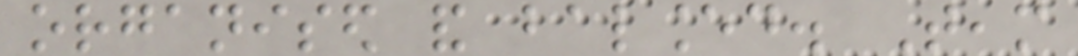organised and balanced. Team
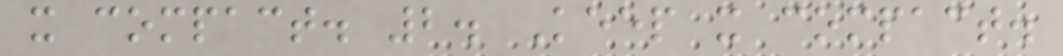it compact. 2. Keep it compact.
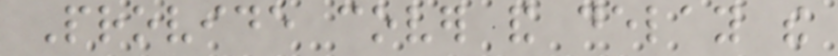Provide cover and delay the
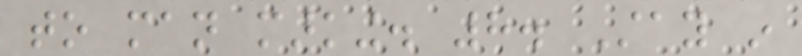to man marking. 8. Stay in
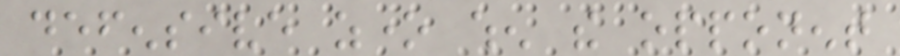defensive zone when the opponent
